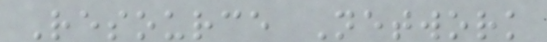Resource Network
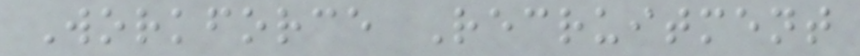Workforce Recruitment
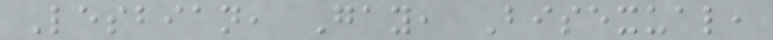Lesbian, Gay, Bisexual,
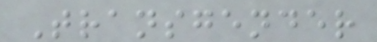Transgender
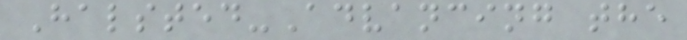Halsted-Advancing the
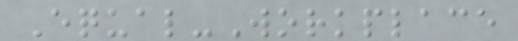Equal-Workplace
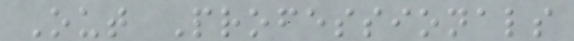Out Professionals
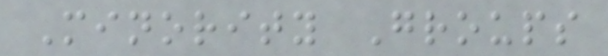Minority Groups
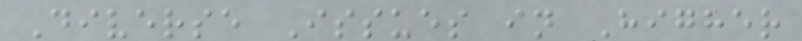Diverse Issues in Higher
